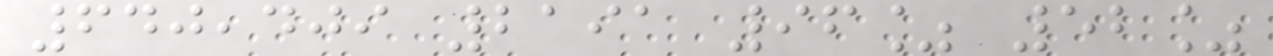640,409 2191 96% 52%
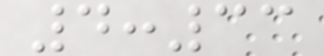4:33
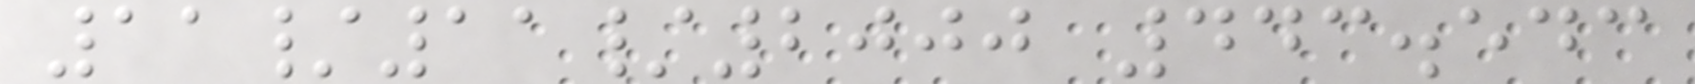11/11/2000 443.543
